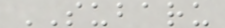SUBARU
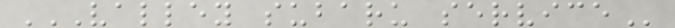VALLEY SUBARU SERVICE
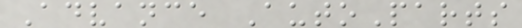Advance AutoParts
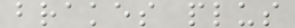brakes plus
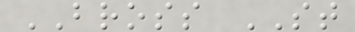BROSS ST
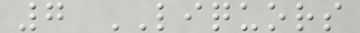7 LIQUORS
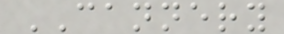CANNERY
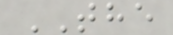THE
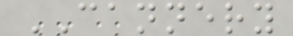CANNERY
